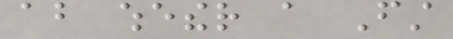about whether a First
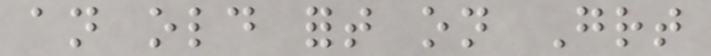an old fort on Great
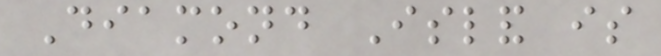Diamond Island is
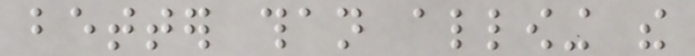better than allowing the
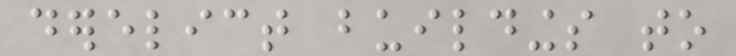derelict buildings to
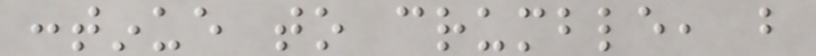continue to crumble, but
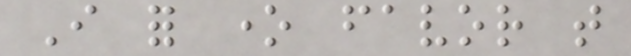I for one favor that
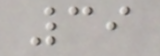39
